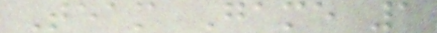Team Game 1
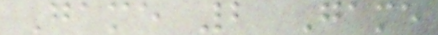Game 2 Game
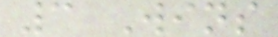3 Wins
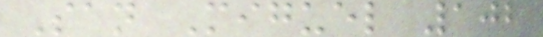San Miguel 102
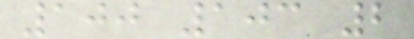100 103 2
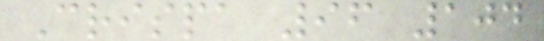Crispa 96 104
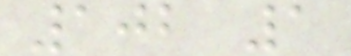102 1
